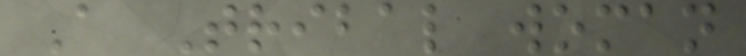A Tribal woman
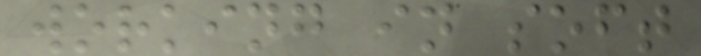working in soft
